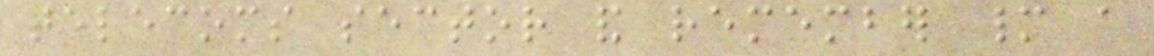telecoms sector and remember many a
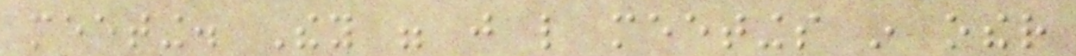meeting. They were just like meetings in other
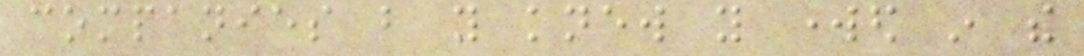companies but you knew you worked in the
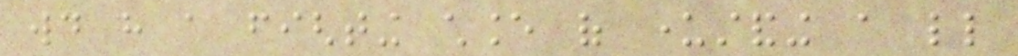would have a fighting chance of understanding a little
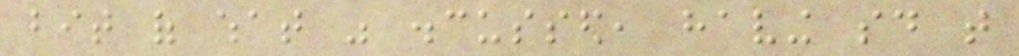bit of what was discussed, having said that
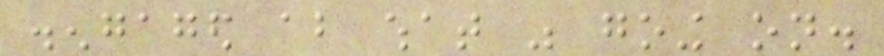disengaged about what was going on.
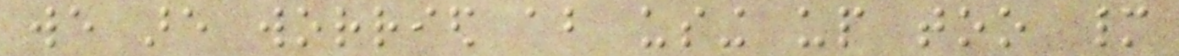we are worried about using up too many
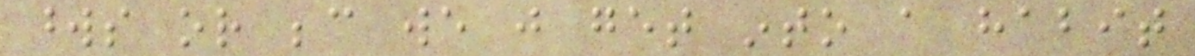words or because we just get into a habit
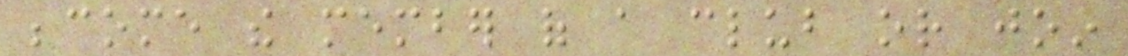become the member of a club or join
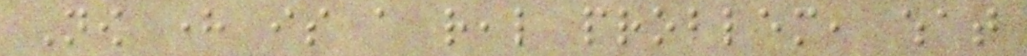Now here is a real problem, what
